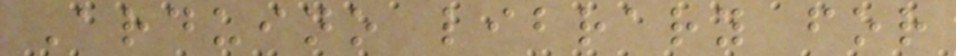Arduino library for
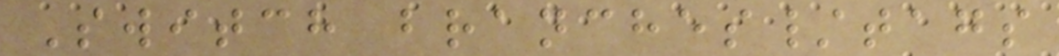Switch branches/tags
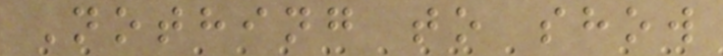Nothing to show
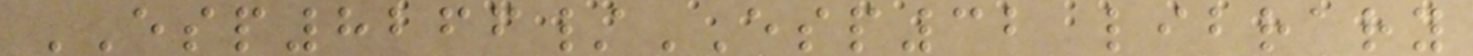ESP8266/ESP32 library
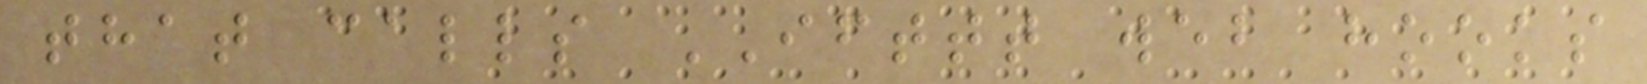that calls IFTTT web hooks
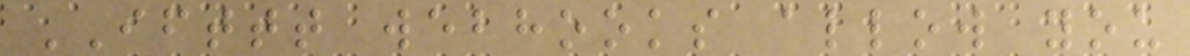IFTTT webhooks allow you
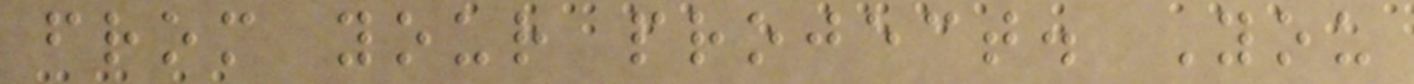from your project. You
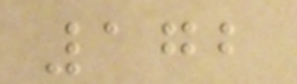172
